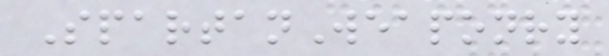SpartanWeaponry
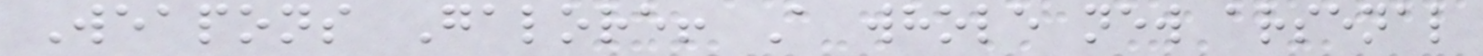Weapons Galore! A whole new arsenal
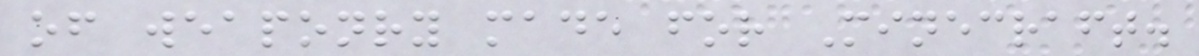of weaponry made for Minecraft.
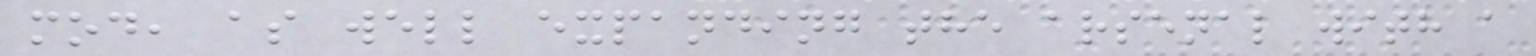mod, as well expanding the arsenal with a
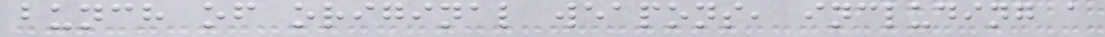bunch of original weapons, including a
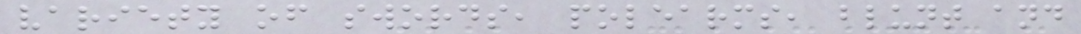variety of swords, polearms, blunt and
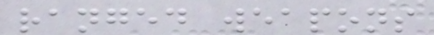ranged weapons
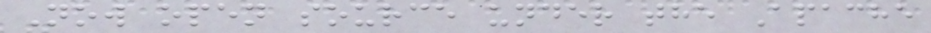Now open source under the Apache
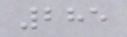285
